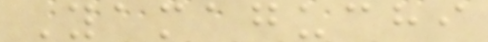Yamaguchi
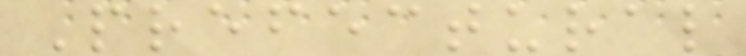Prefectural
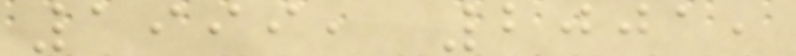1999, 2001,
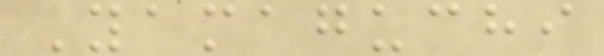Yamaguchi
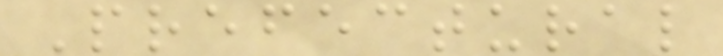Prefectural
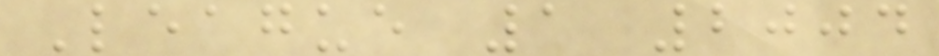League 1 2004
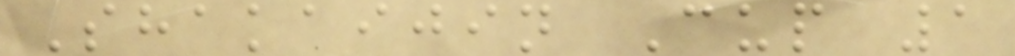Shakaijin Cup 1
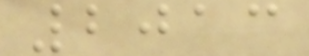2013
